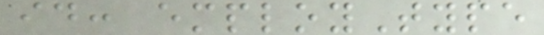id: employType
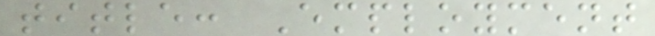title: Employment
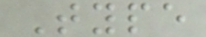Type
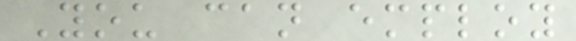You can employ
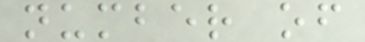number of
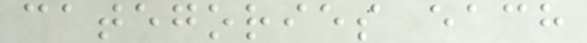categories each
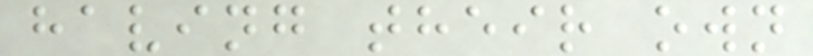having their own
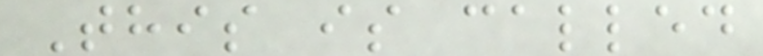This is called
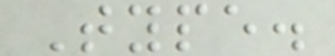Type.
